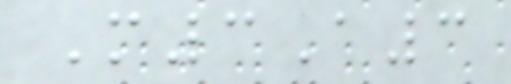M3A3
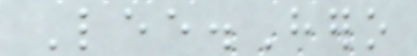Lee.Hero
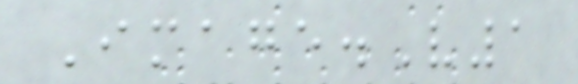Image.V1
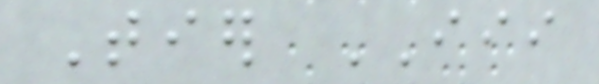Tier III
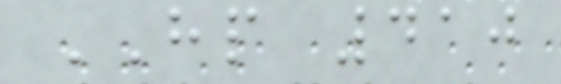HP 410
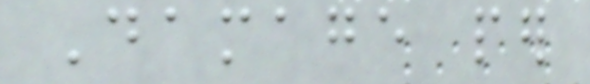Damage per
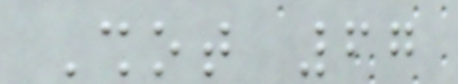Shot 67
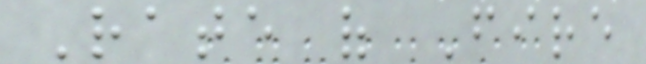Rate of Fire
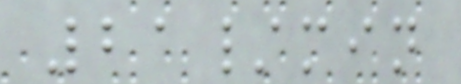21/min
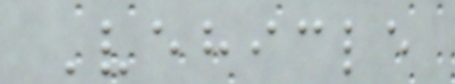Vehicle
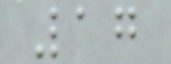17
